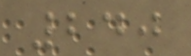240
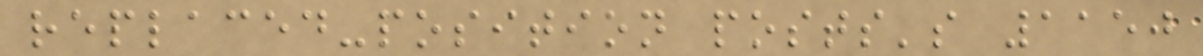replaced-position posts's 1150
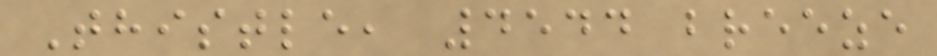Thistle, 4544 breeze
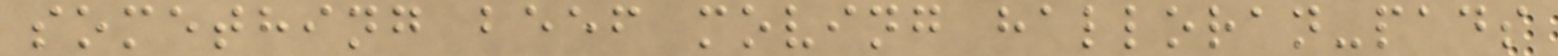something beef moving halloran-pads
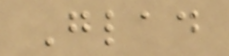Glad
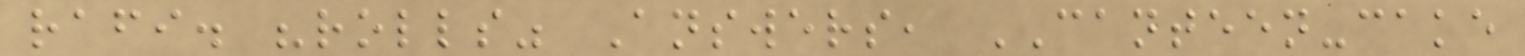rafi. "rolls" Answers, CANTEEN-cake
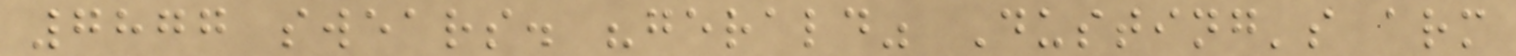7877 swears. "gerald" Dusting's arm
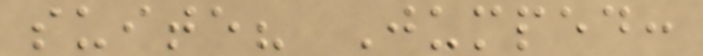suite? Jumped:
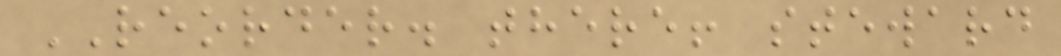REORDER. there! steward
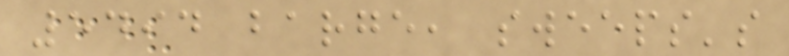5494 barge, sweeps's
